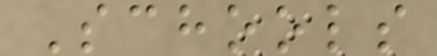Schools
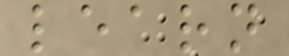learn
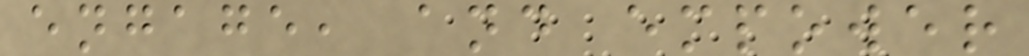engage, and empower
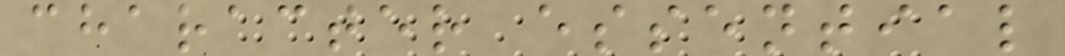character essential
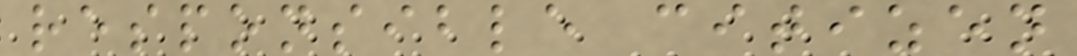responsible citizen
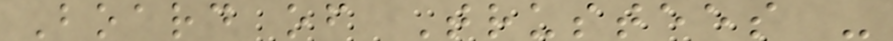Board of Trustees -
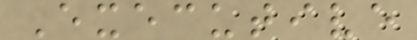Executive
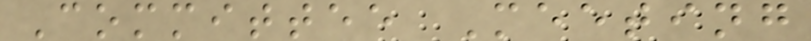Committee Meeting
